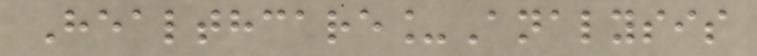Healthcare_Analysis
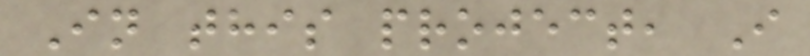In this project, I
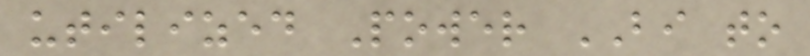utilized Power BI to
